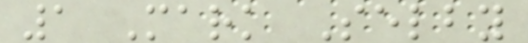1 Mark Selby
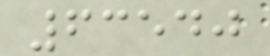63540
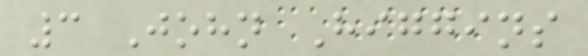3 John Higgins
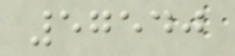57540
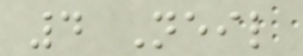4 Neil
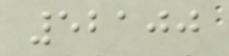52100
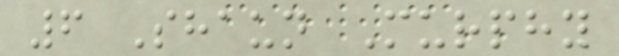6 Shaun Murphy
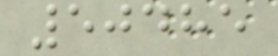50485
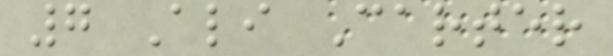7 Ali Carter
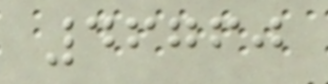46760
